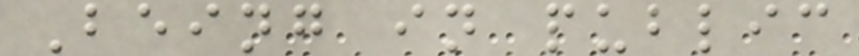Being in public
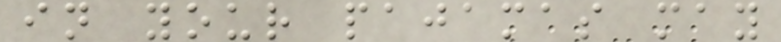in your pajamas may
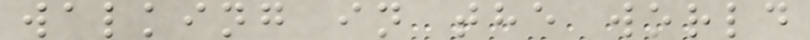walking in the world
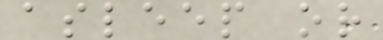asleep or
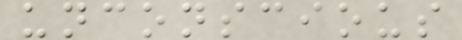unconscious
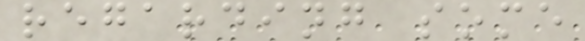regarding some
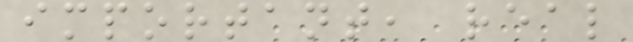important, real
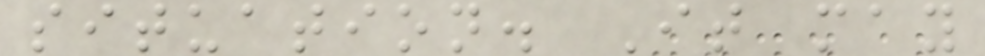situation. It may
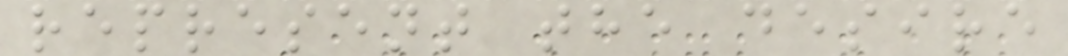represent the desire
